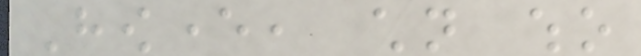However, children who
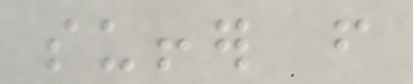suffer from
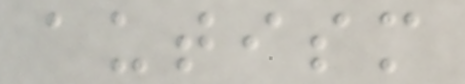autism
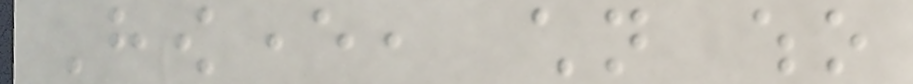However, children who
